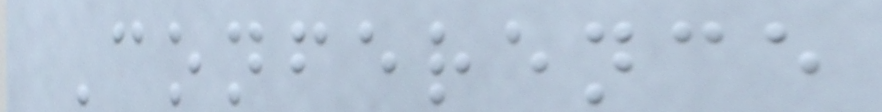Conference
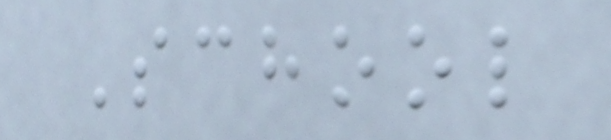School
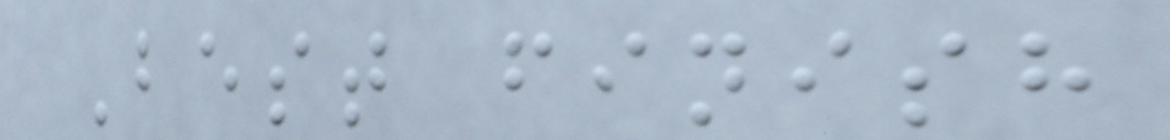Best finish
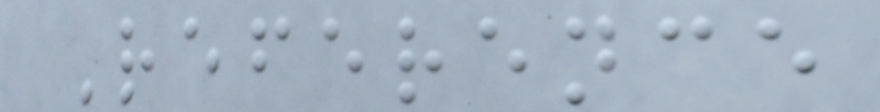Reference
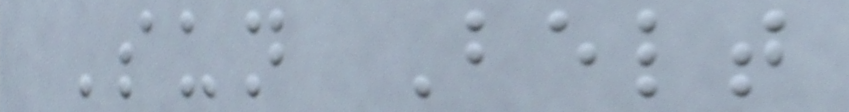Sun Belt
